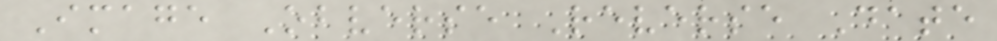Image Obverse Reverse Date
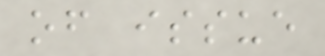of issue
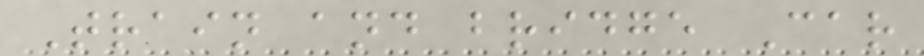Train and bridge Car
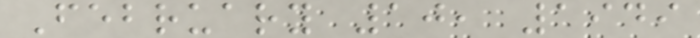February 10, 1949
